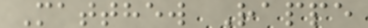Matthew Rappe
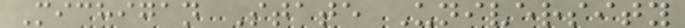Michigan State University
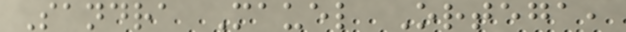Sandra Mauel Ortega,
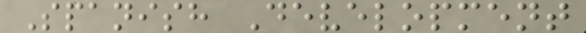Spanish Development
